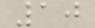10
